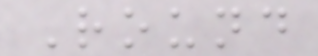Round
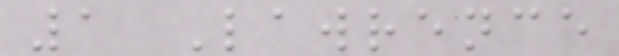1 Lawrence
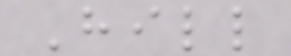Hill
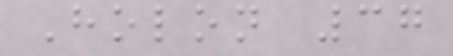Holon 37
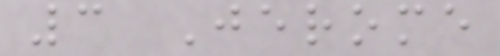3 Jerome
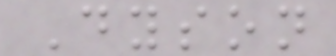Dyson
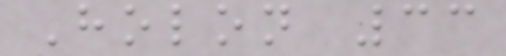Holon 33
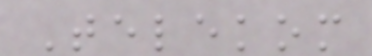Telekom
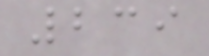239
